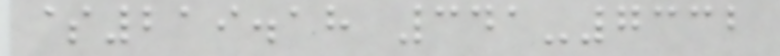$219.18 341-7332
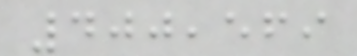400,569
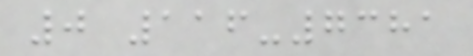0 116-7381
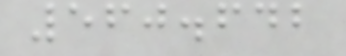560.642
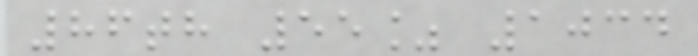86th 55% 1034
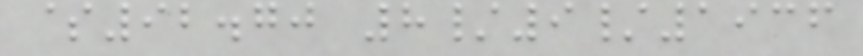$92.70 8/9/1936
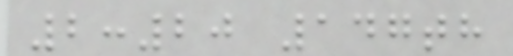2:20 147th
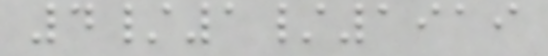4/1/1919
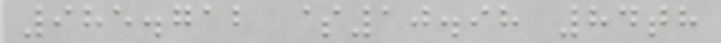985.712 $10.98 84th
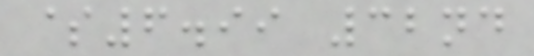$6.99 32nd
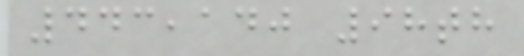443,140 98th
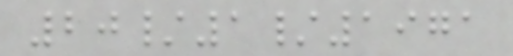20/1/1971
